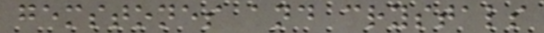gemstones and crystals
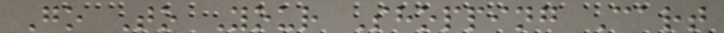Go To Your Shopping Cart
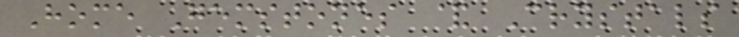Home Gemstones & Crystals
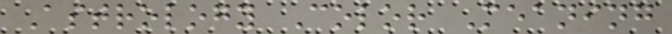Astrology Color Meaning
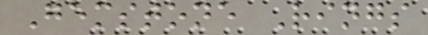Gemstone Rings
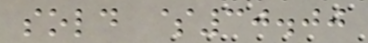sold $30.00
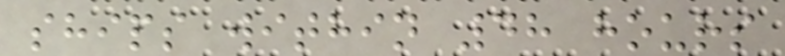ships within 48 hours
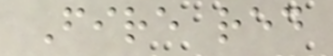Fire red
